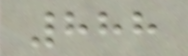888
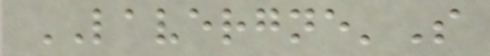LAVERGNE'S
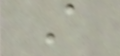A
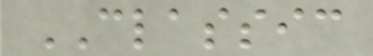CLASSIC
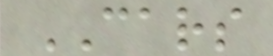CARS
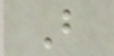B
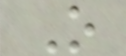O
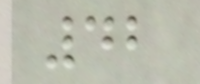42
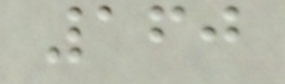160
